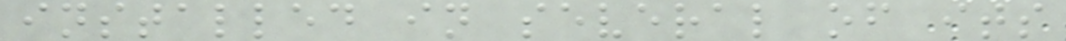installed in several of its
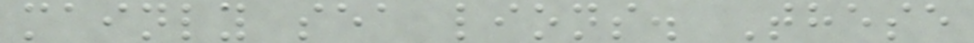mainly sea lions. These
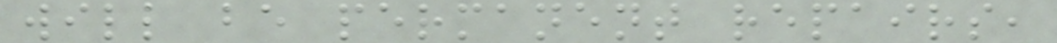will be permanent repairs,
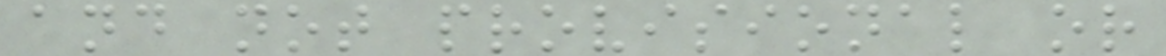and not provisional or
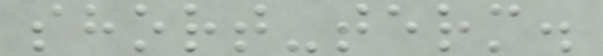short-term.
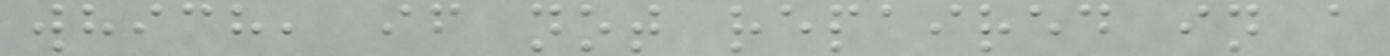which, if not repaired in a
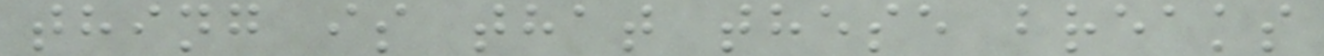thing is that these breaks
